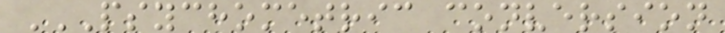PSYCHOMETRIC CONVERSION
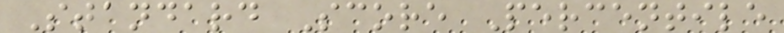Standard Score Percentile
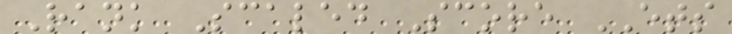Rank Scaled Score ETS
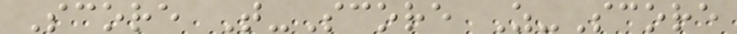Score T-Score Z-Score
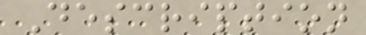Description
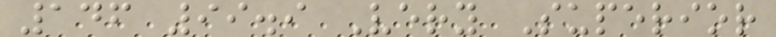146 99.9 Very Superior
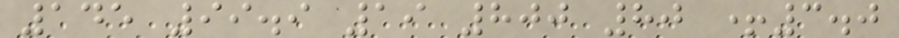145 99.9 19 800 80 +3.0
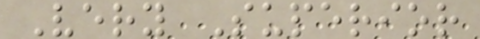Very Superior
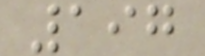197
